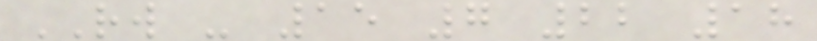RW - 15 7 22 18
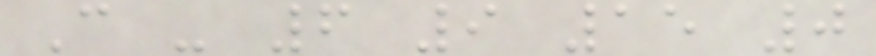C - 6 9 15 0
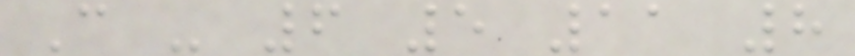C - 6 5 11 8
